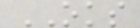OKS
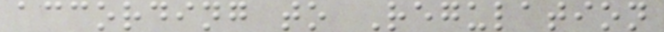according to Regulation
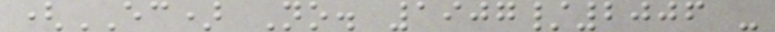(EC) No. 1907/2006 -
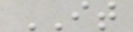IT
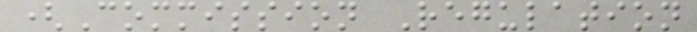(Commission Regulation
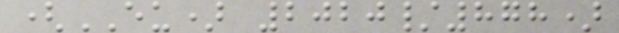(EU) 2020/878)
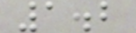1.2
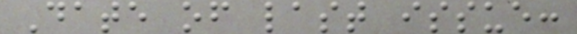Date of last issue:
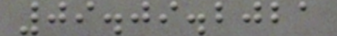09.09.2021
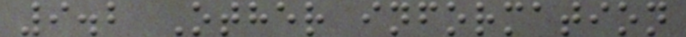9.2 Other information
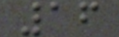16
